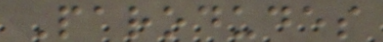Parodudes
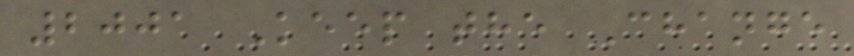2001 Keep the Change
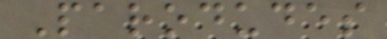Parodudes
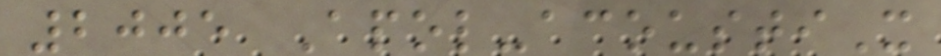2005 Apol-acoustiX
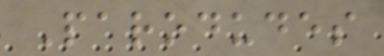Parodudes
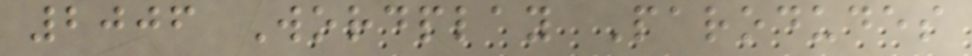2006 Wordplay Parodudes
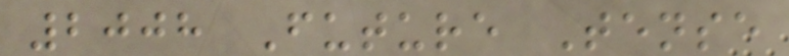2008 Future Tense
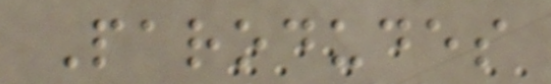Parodudes
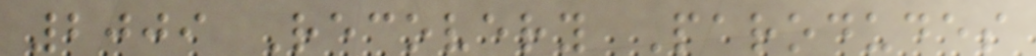2009 Recovery Parodudes
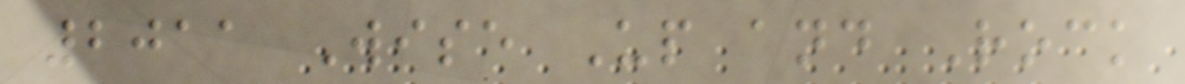2011 Wise Up and Rock
